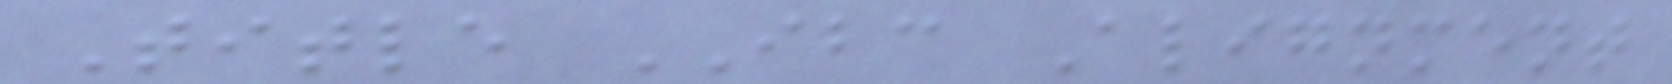Title IBC Alignment
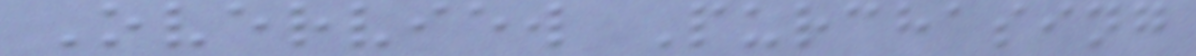Overview Purchasing
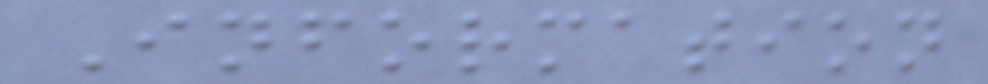Information
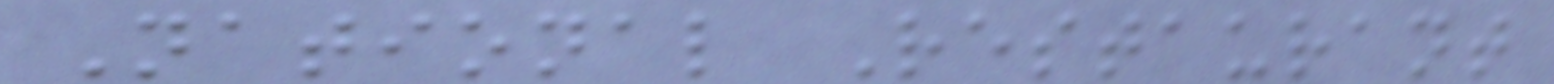National Restaurant
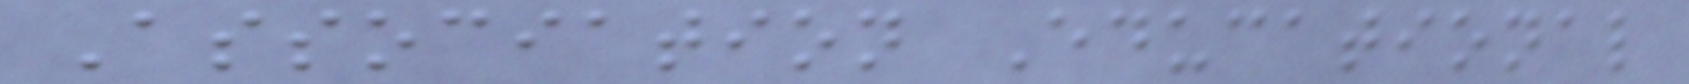Association Educational
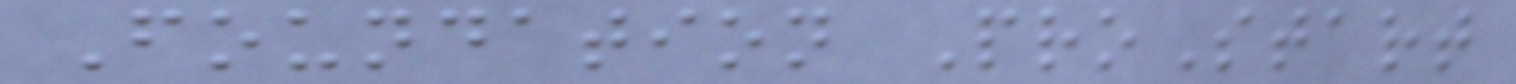Foundation ProStart
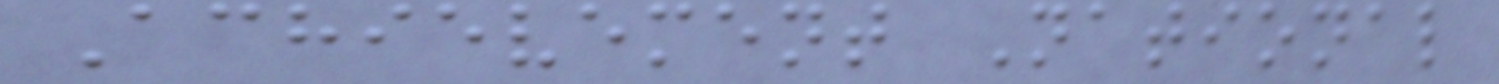Achievement National
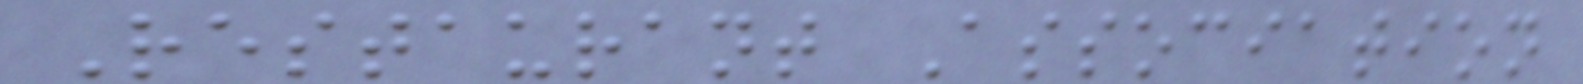Restaurant Association
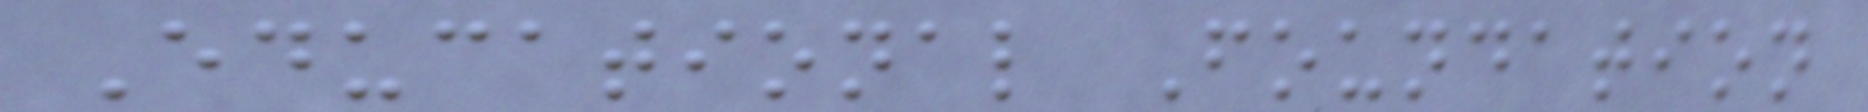Educational Foundation
